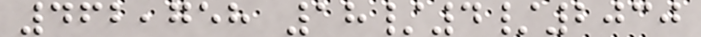462,758 18/4/2030
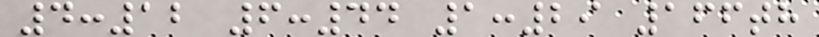4:12 6:44 1:29 166th
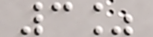3%
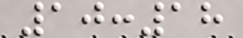10:18
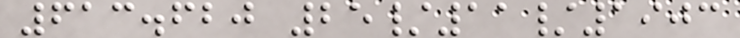613.620 25/11/1903
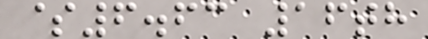$6.63 16th
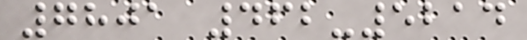7801 462-5214
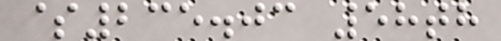$235.03 58th
